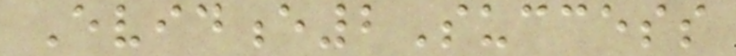Evidence2Success
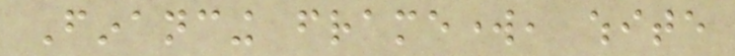Financing framework, white
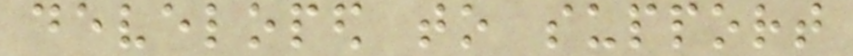developed to support
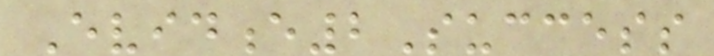Evidence2Success
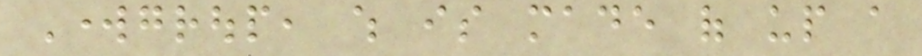Workgroup, which is made of up a
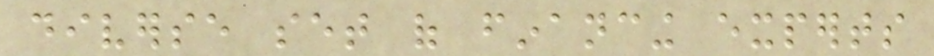diverse set of financing experts
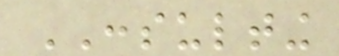CONSULTING
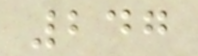247
